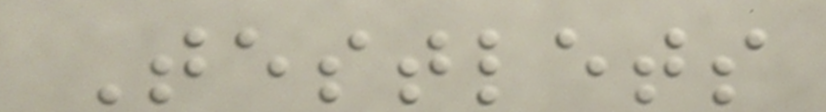Testlets
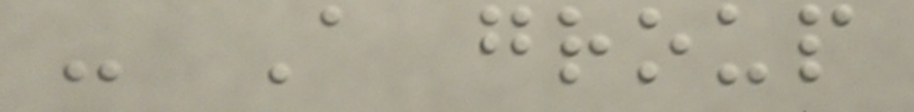- A group
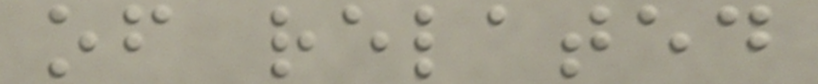of related
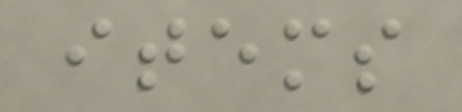items
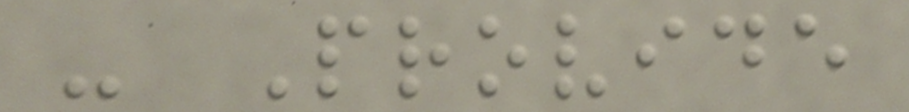- Provide
